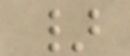}
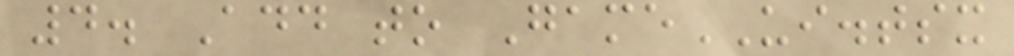4. Add to GameUI.tsx
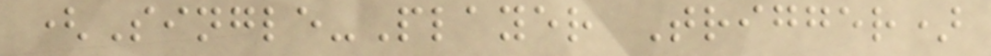(Single-Player Trigger)
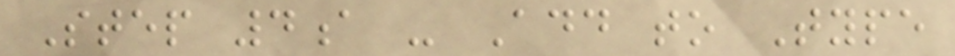Step 4a - Add to Type
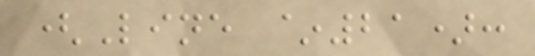(Line ~21):
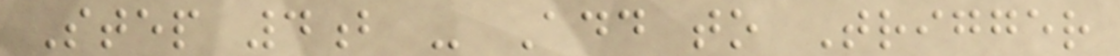Step 4b - Add to Trigger
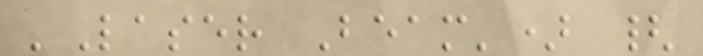'Laser Beam') {
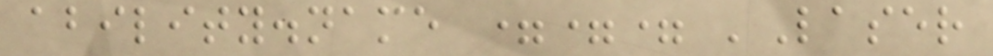ability.name === 'Laser
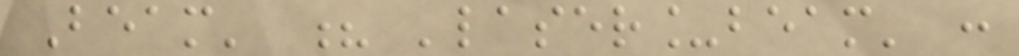Beam' ? 'laser_beam' :
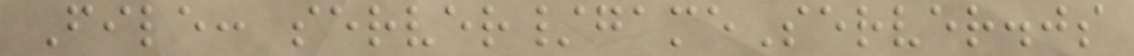File: server/gameServer.js
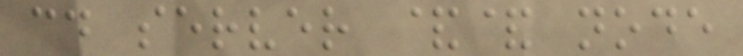cd server && node
